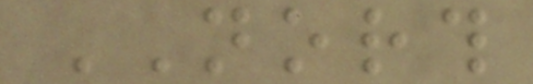NORTH
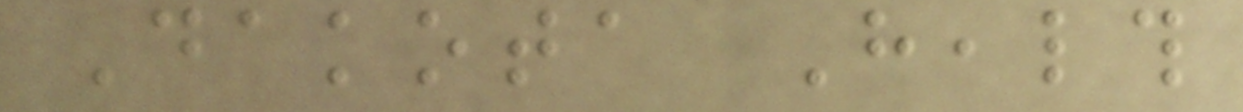Dakota Health
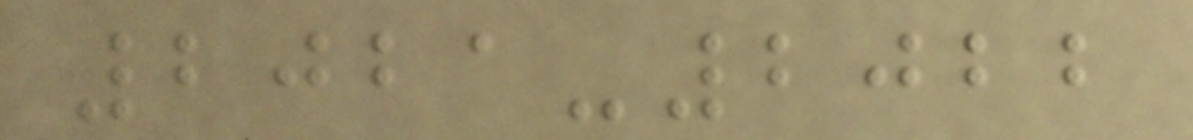2021-2022
